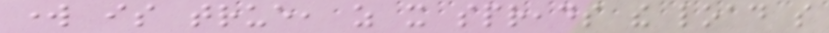work is true, as it spreads the load so
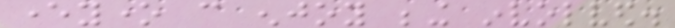everyone can enjoy being involved.
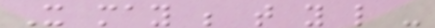It may be that you like -
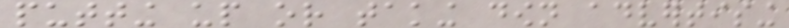putting up or taking down advertising
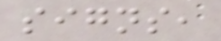signs,
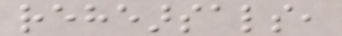rehearsals,
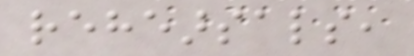rehearsals,
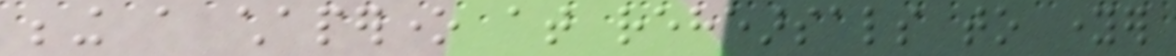being a chaperone at rehearsals to younger
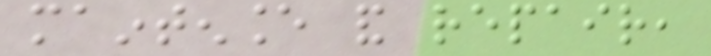maintenance and repair,
